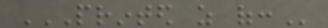PRINTED AS OF:
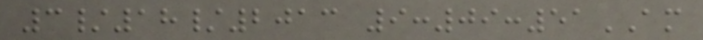3/18/2013 9:09:51AM
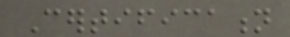Certification
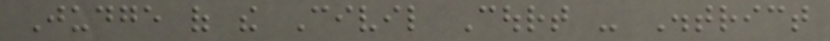Judge of the Civil Court - District
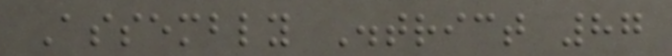Assembly District 87
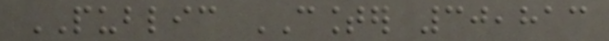PUBLIC COUNTER 30,813
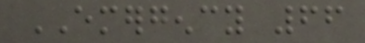EMERGENCY 66
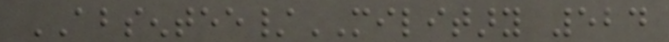ABSENTEE/MILITARY 524
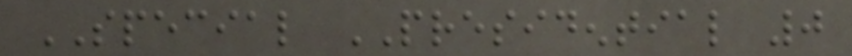SPECIAL PRESIDENTIAL 0
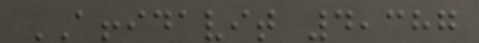AFFIDAVIT 4,387
